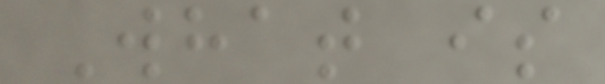What is
